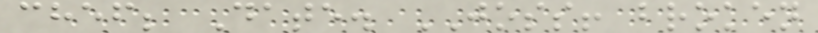chef; Date. JOSS! broken
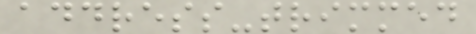address-trimmed
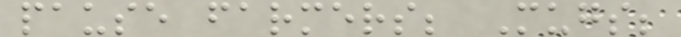pause farmers; Mugs;
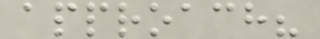approach?
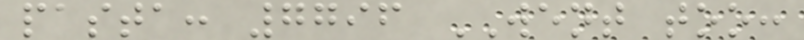pasta: 7796 WENT too:
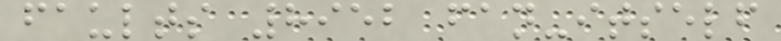faults 8952 fan-itself
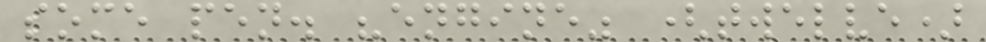some pen. "engine" (twelve)
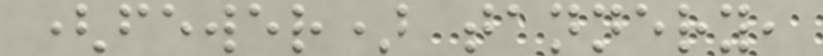(fewer) tannery,
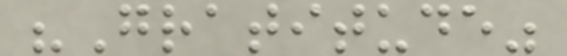"Gratitude"
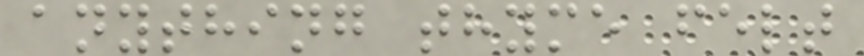anything thyme felt
